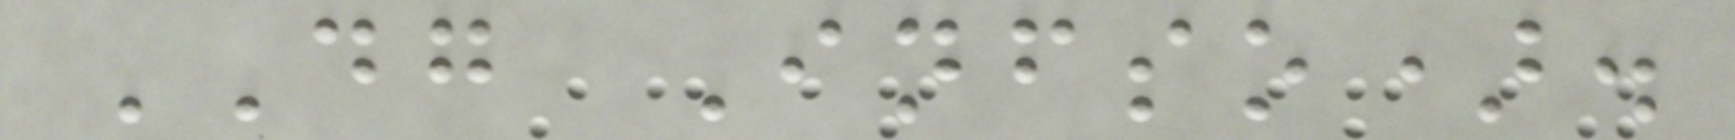DG Infso).
